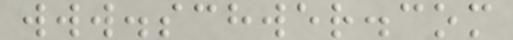www.schwer.com
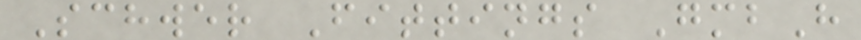Schwer Fittings GmbH
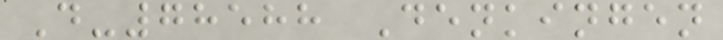D-78588 Denkingen
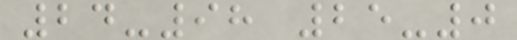24-98 25-0
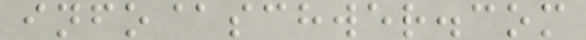info@schwer.com
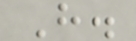H.
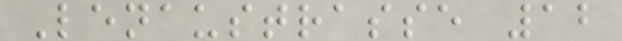Lenaustrasse 12
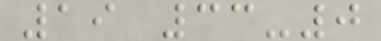19 33-0
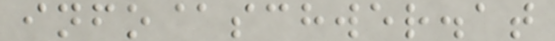info@schwer.at
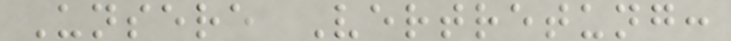Unsere Vertretung:
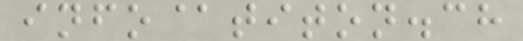info@titon.ch
